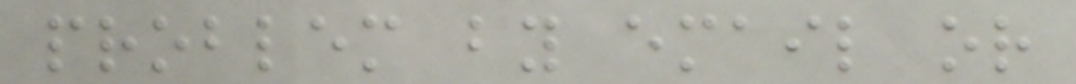problem by email or
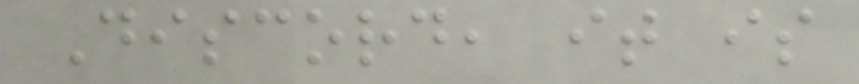Discord, it is
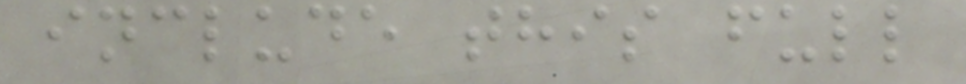include this full
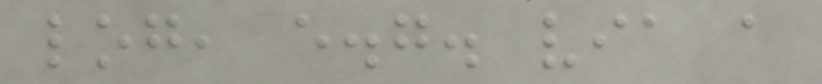log, e.g. via a
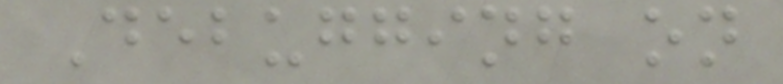Debugging on
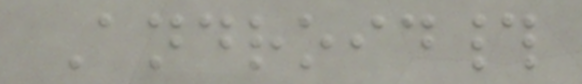Android#
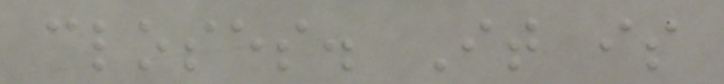closes. It is
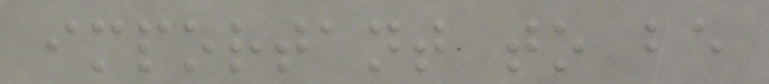important to be
